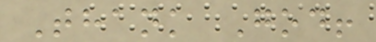Thank God!
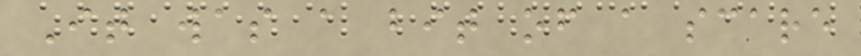It was a bit of a scare
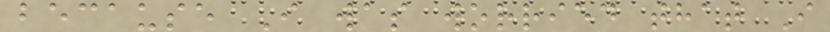because I was worried that I
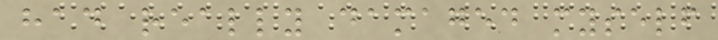had really damaged myself
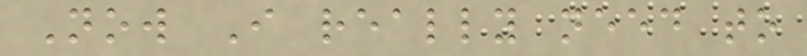Now I really need to
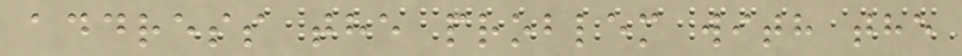address the problem with the
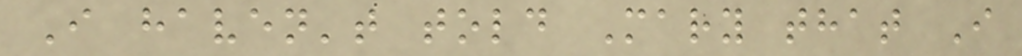I haven't told Mary that I
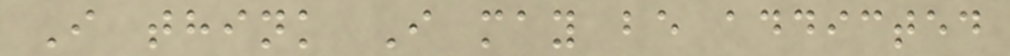I think I may be addicted
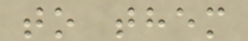to them
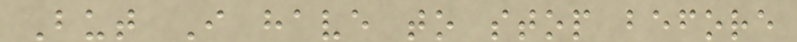But I have to stop before
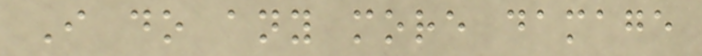I do any more damage
